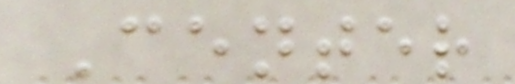Center
